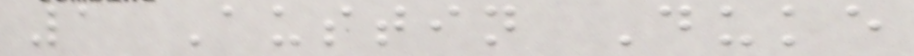1 Austin Duke
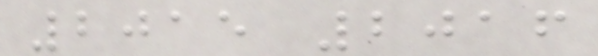2015 2016
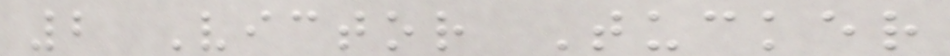2 Victor Tucker
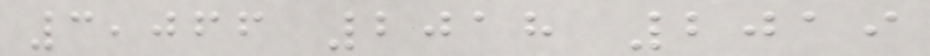3,066 2018 2019
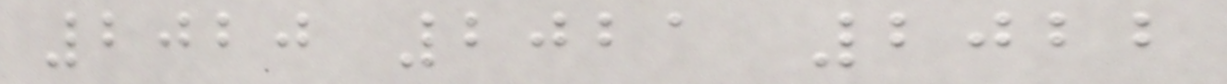2020 2021 2022
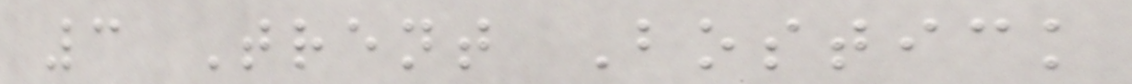3 Trent Bostick
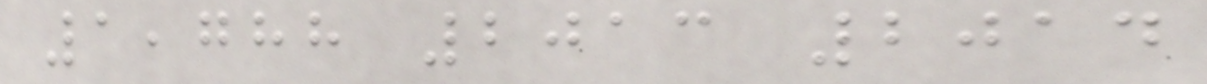1,788 2013 2014
